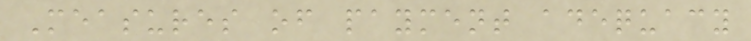Measures of payment adequacy
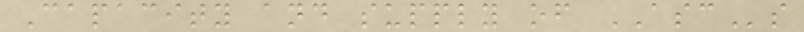Capacity and supply of ASCs
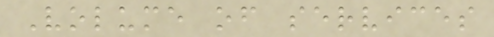Volume of services
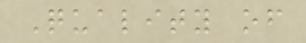Quality of
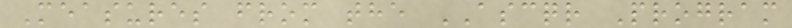Measures from the ASCQR Program
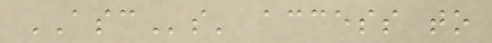ASCs' access to
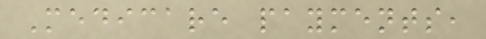Medicare payments,
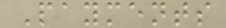Payments
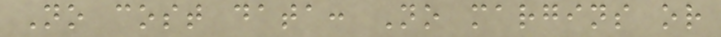No cost data: No margins or
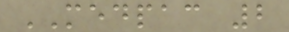MEDPAC 2
